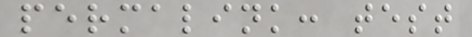permalink: test
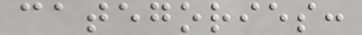categories:
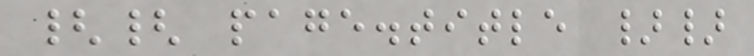{{ page.title }}
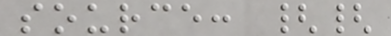source: {{
